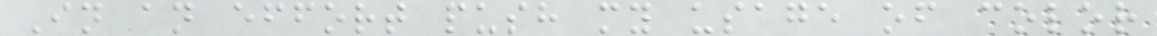In an effort push my usage of color
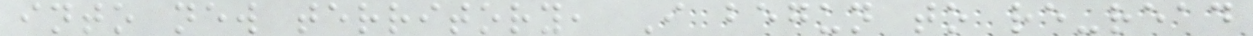into new territory, I begun to re-read
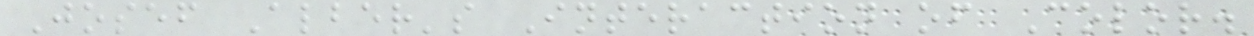Josef Alber's Interaction of Color.
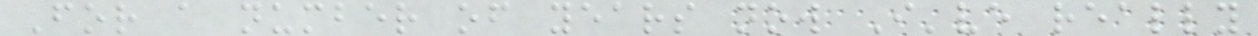For a number of years now I've really
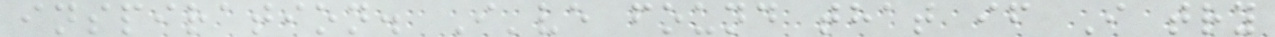inspiration. I've found that if I try
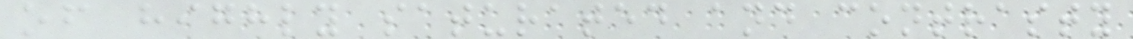of highly saturated and contrasty
